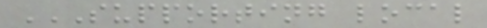SUPPORTING LOCAL
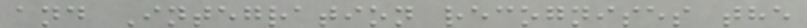and Integration recognises the
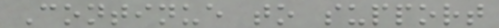Continue to support
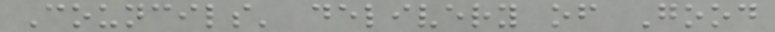Councils' delivery of Good
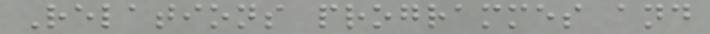Relations programmes and
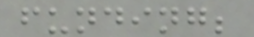funding;
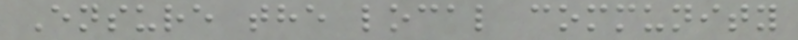Ensure the local community
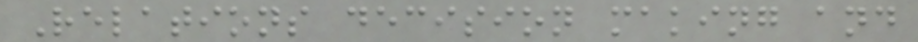Relations decision making and
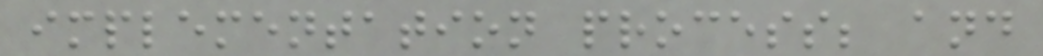implementation process; and
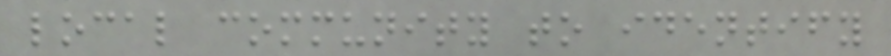local community to identify
